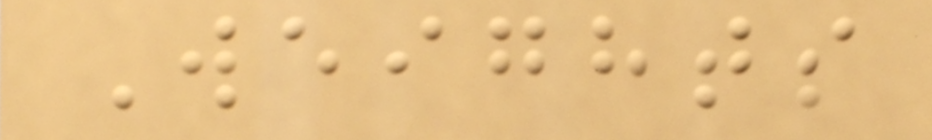Weights
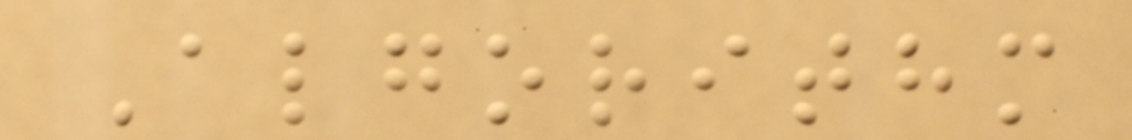Algorithm
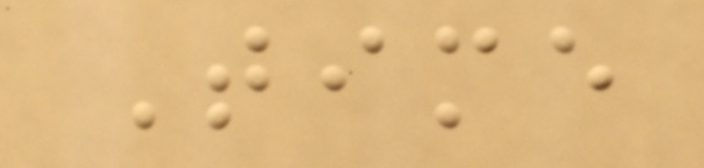Time
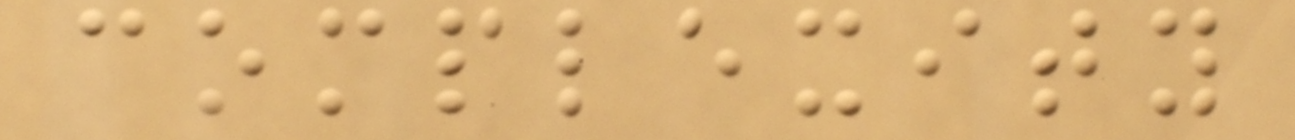complexity
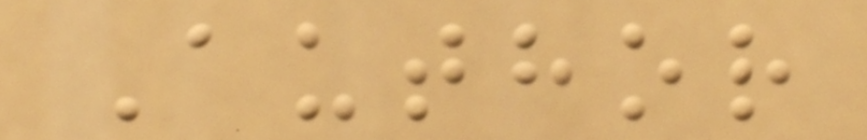Author
